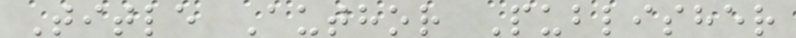Title Author Publisher
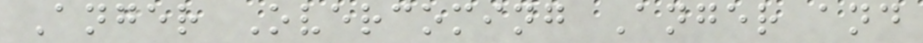Anger Overcoming Anger and
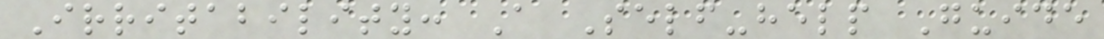Irritability: A Self-help Guide
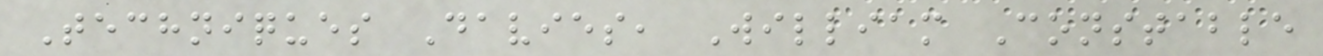Techniques Davies, William Constable
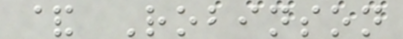& Robinson
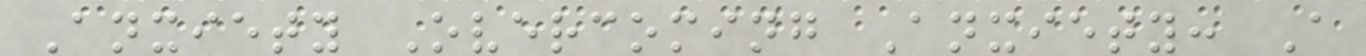Anxiety Overcoming Anxiety: A
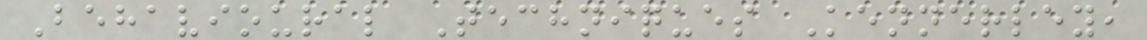Behavioural Techniques Kennerley,
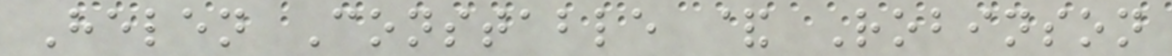Helen Constable & Robinson
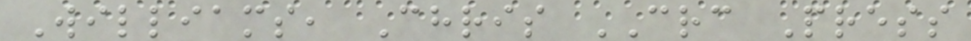Williams, Chris CRC Press
